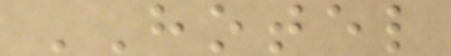HOTEL
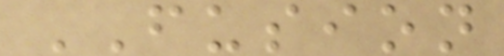FUSION
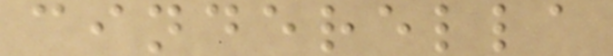cinderella
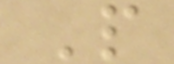P
